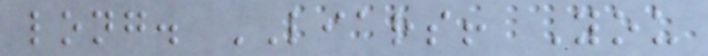long. LIARS! You
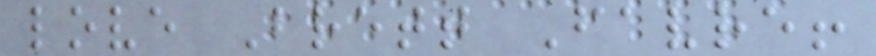love Brett Favre!
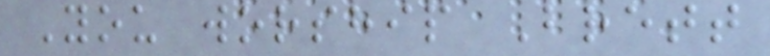You worship Brett
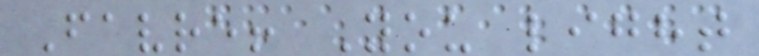Favre! You light
